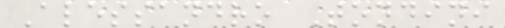Alessandro Tondini
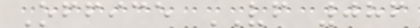Office VF 086
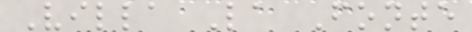Villa La Fonte
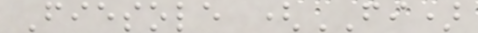Fiesole (FI)
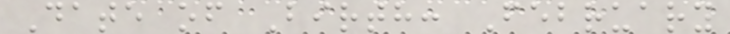Date of Birth: February
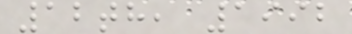12th, 1992
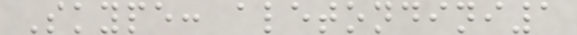Skype: aletondini1
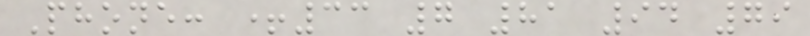Phone: +33 7 81 94 79
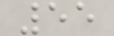55
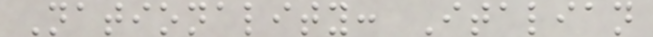Nationality: Italian
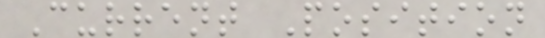Current Position
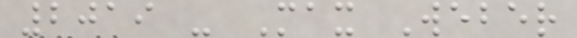2019 - Max Weber
